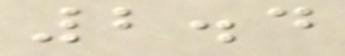2.4
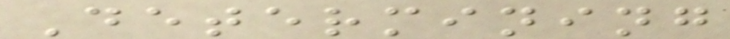Determining
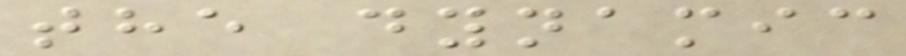the dynamic
